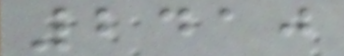2410
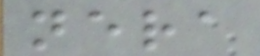nera
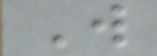W
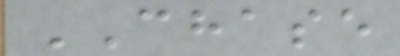CHASE
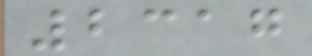2317
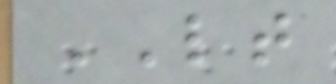LT
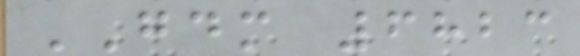GDM 6823
